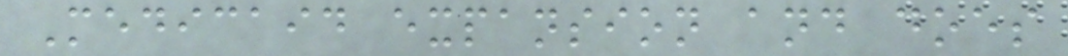Medicaid expansion and does
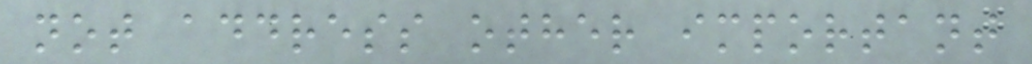not address other important
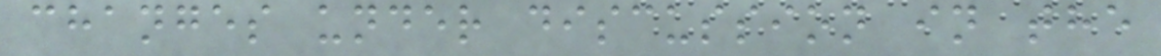changes under discussion in the
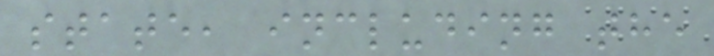state, including the
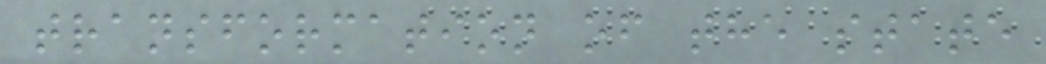transformation of the state
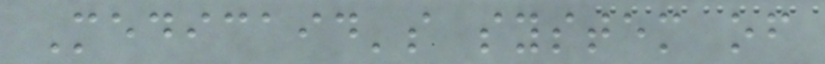Medicaid's system of
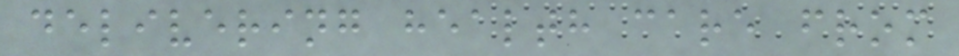delivering health care from
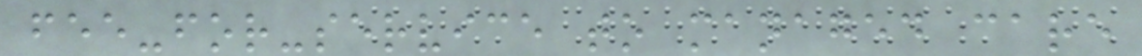fee-for-service to managed care
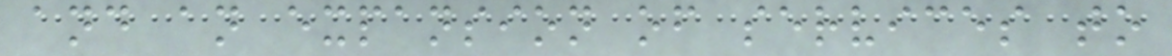and an expansion of services to
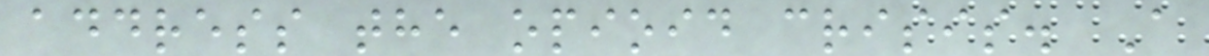address the opioid crisis. A
